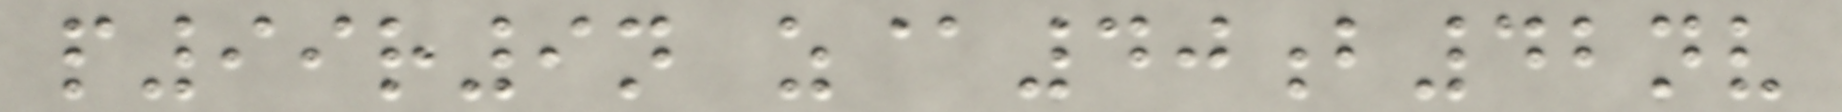p99r9n z@40b42nv
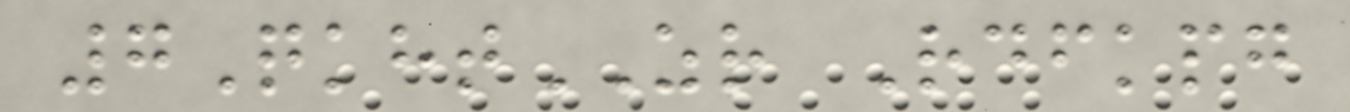7QkhtZR Rdfkpg
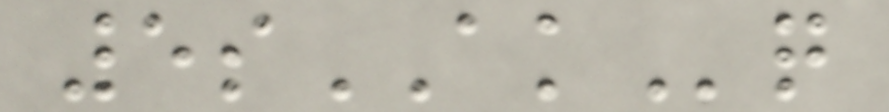5sAKq
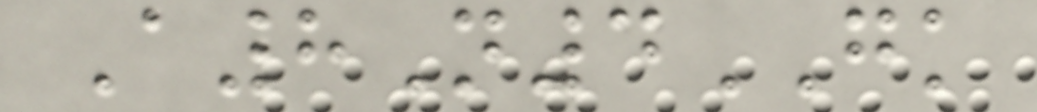A8N4GK
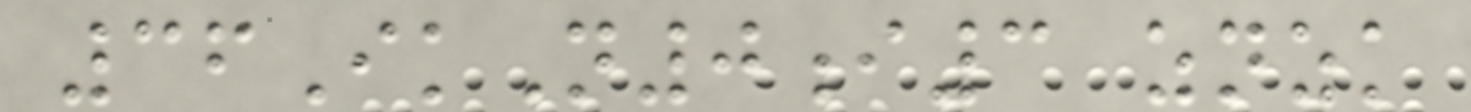36IkN0i3 znzk
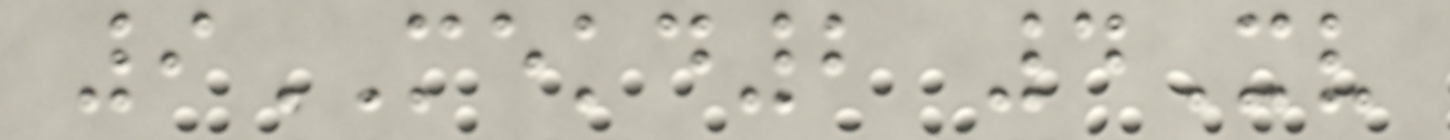9MEKD2 4Xv
